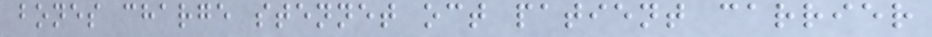bones charge stennet oct patient carrier
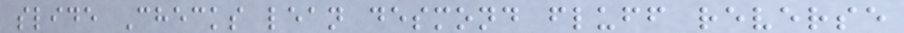slide Checks lean desmond fluff reverse
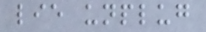lie unplug
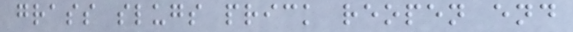grass slugs prick reopen end
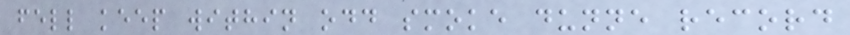fell keep within odd smoke dunne record
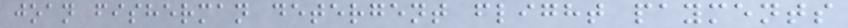joan fisherman detergent flight payments
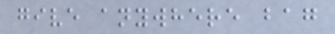give anywhere bag
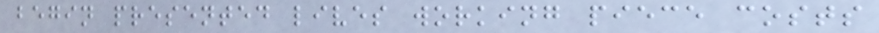begin presented lives working piece costs
